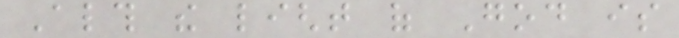Although the light of God is
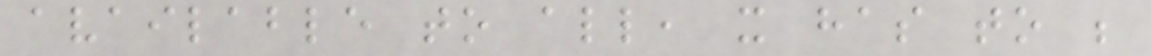available to all, it has to be
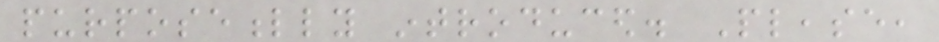purposefully introduced. Please,
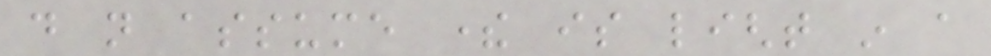do not assume there is light in a
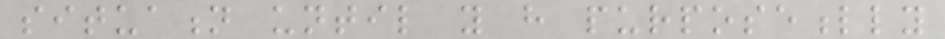situation until you have purposefully
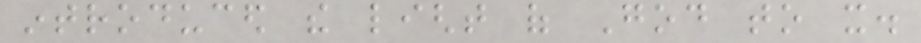introduced the light of God to it.
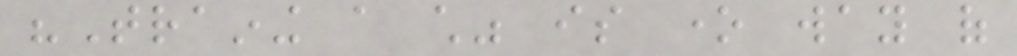"Training a child" is one way of
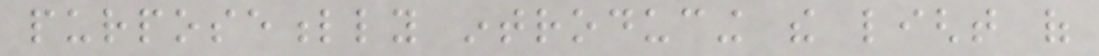purposefully introducing the light of
